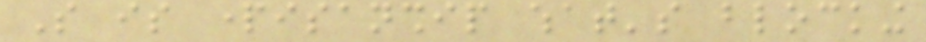So is partisanship what's blocking
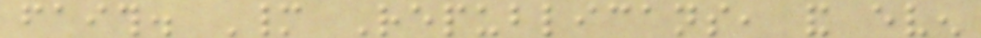faith. Many Republicans, and even
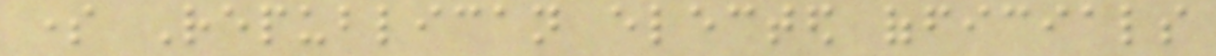some Republican elected officials
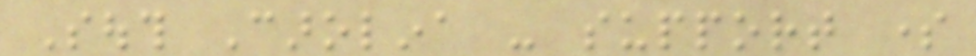South Carolina - support some
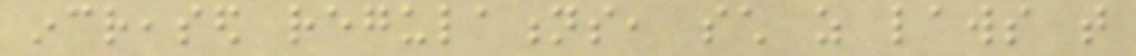increased regulations, such as laws that
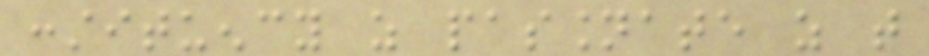constituency as passionate as that
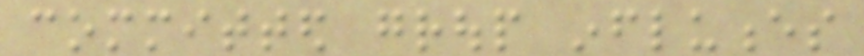committed group influences
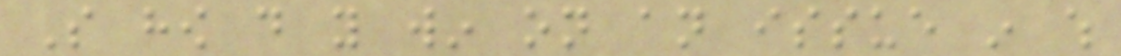So how do you win on an issue in which
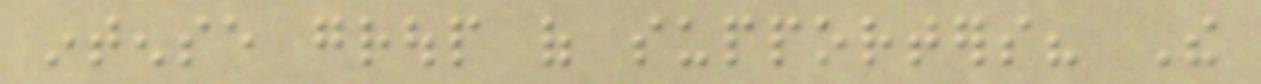intense group of supporters? The
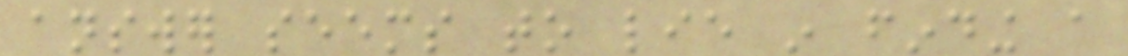answer seems to lie in finding a
